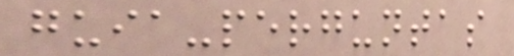guia-perguntas
